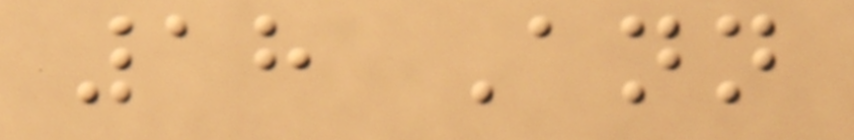18 Ann
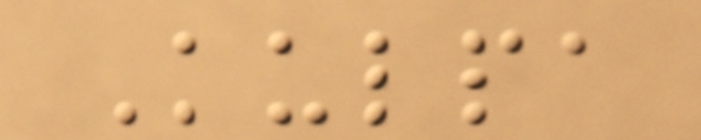Kulpa
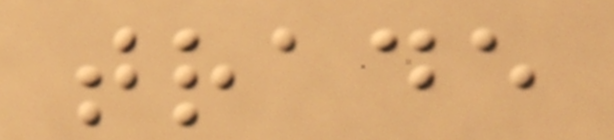trade
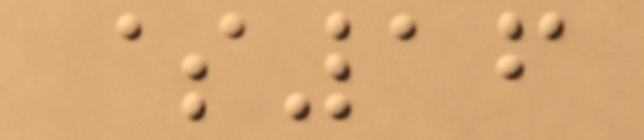$16
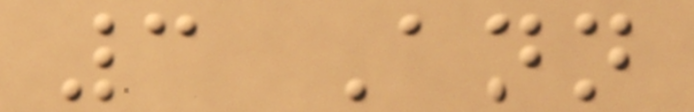3 Ann
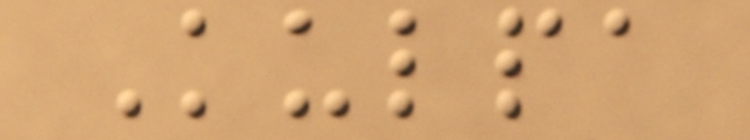Kulpa
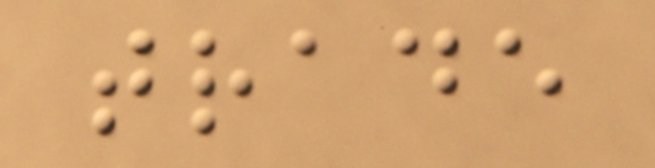trade
